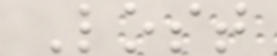Lost
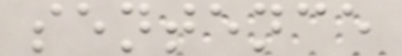sentence
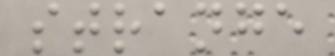strange
